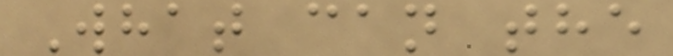What can the
